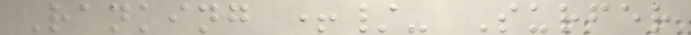Ranking +/- Surfer
